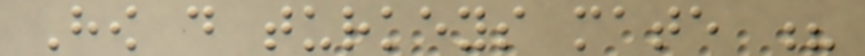How do turkeys mate ?
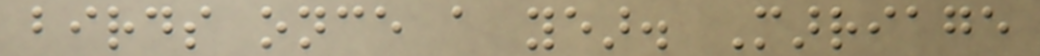birds once a year. Marriage
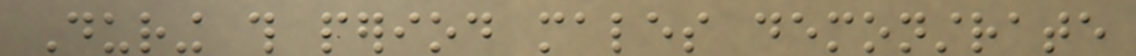During this period males demonstrate
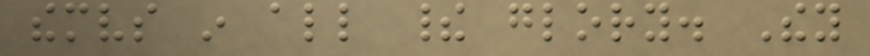themselves in all their glory. They
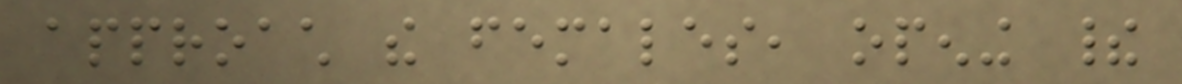approach the females, opening their
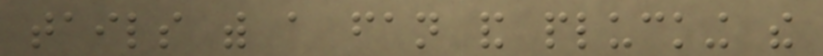tails with a fan and plucking the
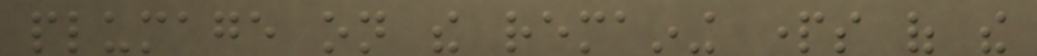plumage on the remaining parts of the
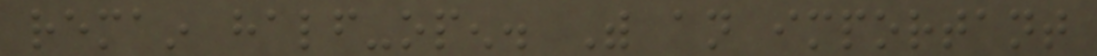remain half-open. With an important
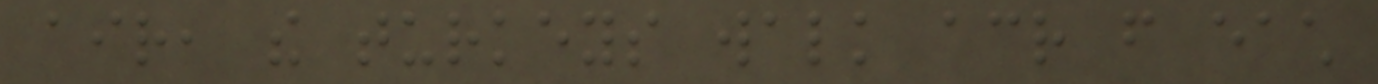air, the turkeys walk across from each
